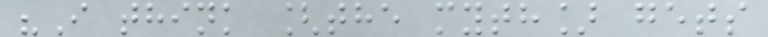"I think [the myth] gets
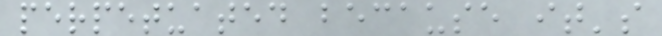perpetuated because it's
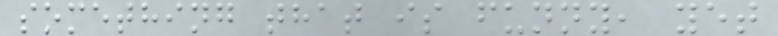something that is funny, yet
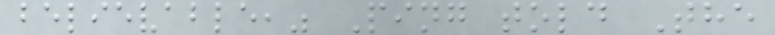believable," Ping told The
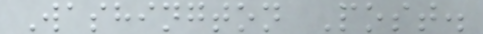Washington Post.
